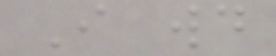I would
